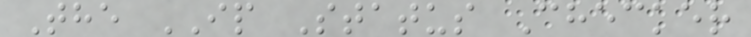The IP Status Checker
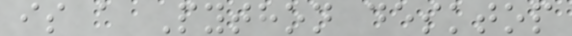is a Python desktop
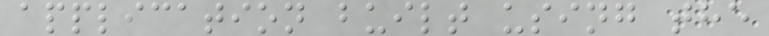application built using the
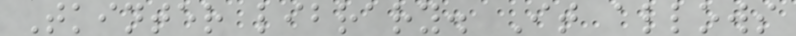Tkinter library. It allows
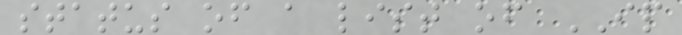status of a list of IP
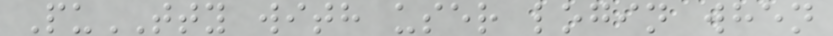PuTTY with user login when
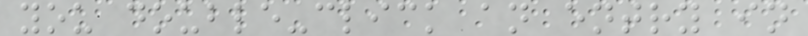you double-click an entry in
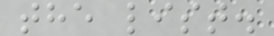the list.
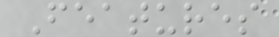Features
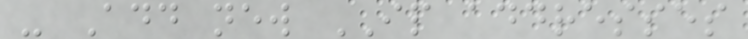- Add new IP addresses
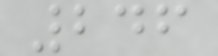246
